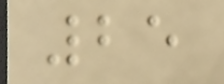25
